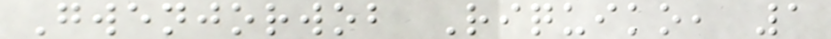Gwenjorwob Riquiko, 1
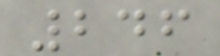246
